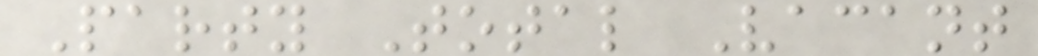Party Total Vacant
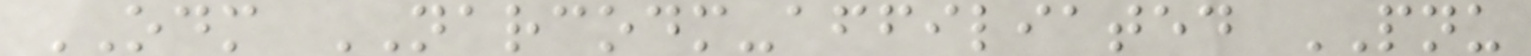ODM NARCODM-affiliated PNU
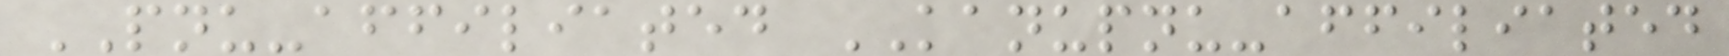PNU-affiliated KANUPNU-affiliated
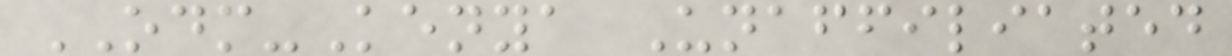ODM-Kenya Unaffiliated
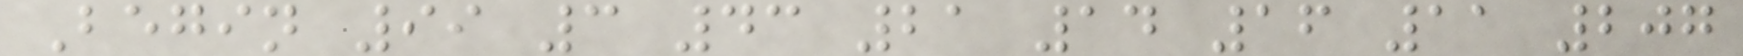Begin 99 3 43 21 14 16 11 207
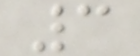3
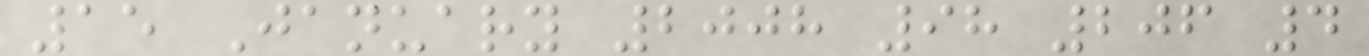15 January 2008 98 206 4
